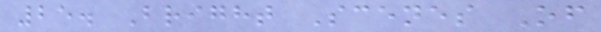25. Bright Scenes Of
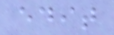edit
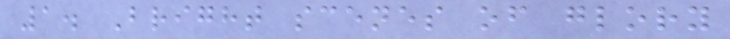1. Bright scenes of glory
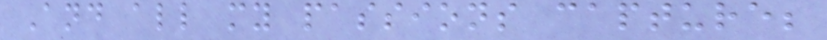And all my passions capture;
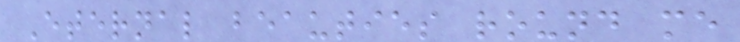Eternal beauties round me
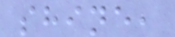shine,
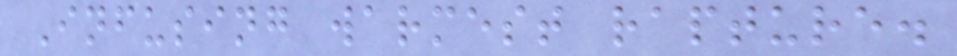Infusing warmest rapture.
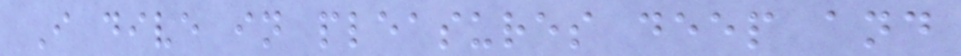I dive in pleasures deep and
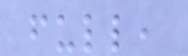full,
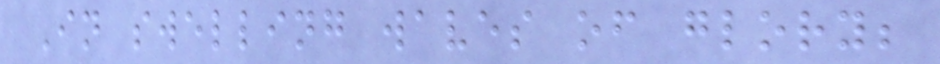In swelling waves of glory;
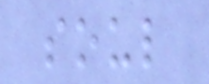soul
